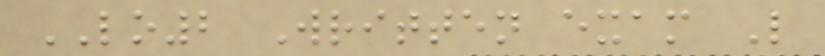LO2 Written exam L
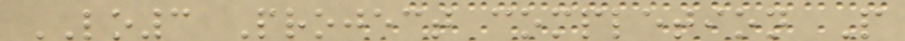LO3 Project completion P
